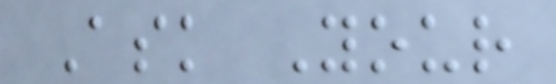Ask Your
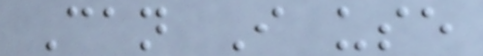Can I use
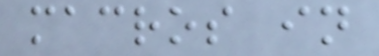macros in
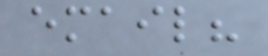email?
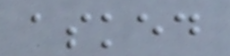asked
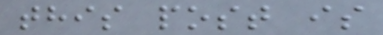this post is
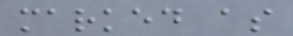marked as
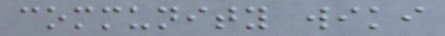community wiki
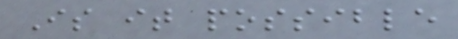Is it possible
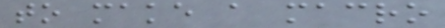to make a macro
